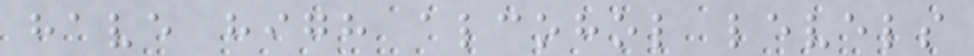have high alcohol levels
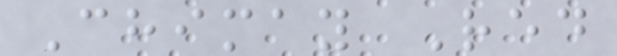Chimay Red
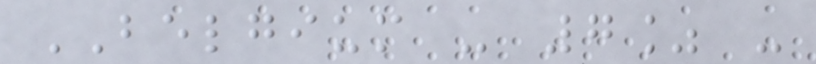BELGIUM - 7% -
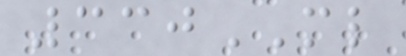330ML
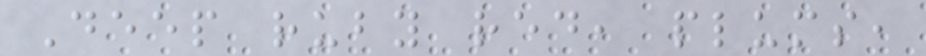Deep ruby red, plums,
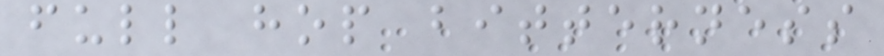full hop bitterness
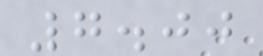7.00
